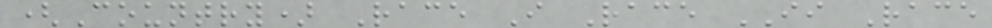(Country) Race I Race II Race
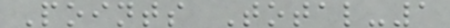Points Total-1
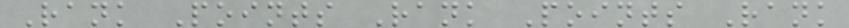Rank Points Rank Points Rank
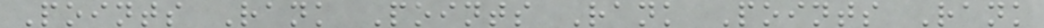Points Rank Points Rank Points Rank
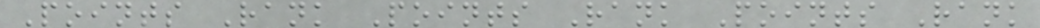Points Rank Points Rank Points Rank
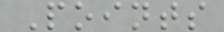Points
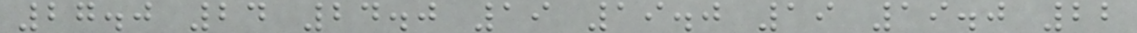27.0 24 24.0 19 19.0 19 19.0 22
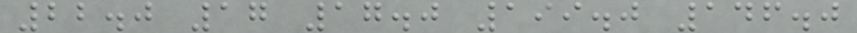22.0 17 17.0 199.0 146.0
